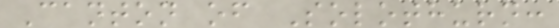Canton of Solothurn:
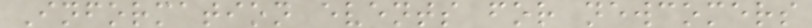Information events for newcomers
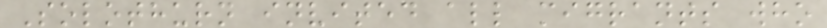Solothurn invited all migrants who
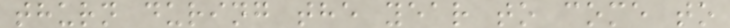thurn during the year to come to
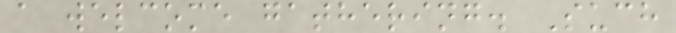a welcome gathering. Such
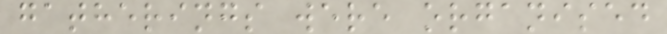gatherings were organised
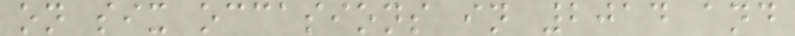on six occasions in 2014 and
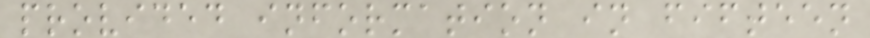provided information in fifteen
